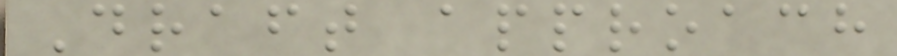Draft approach
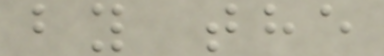by the
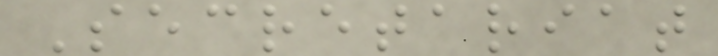Secretariat
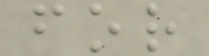for
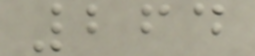264
